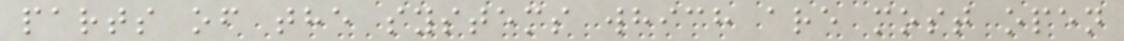parts of the systems which are most open
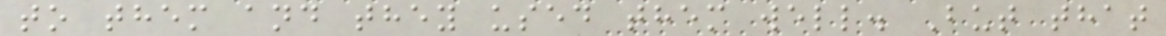to them and they used them well. But that
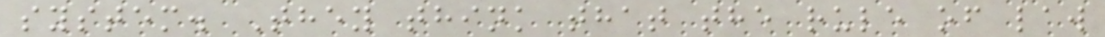system. They think that the rule of law
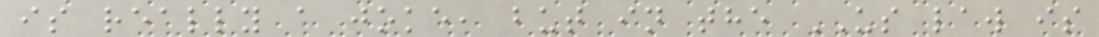is really a joke, but in the US law is
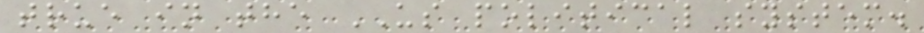true in the US political system.
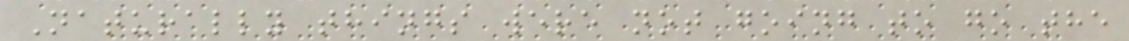Naturally things were not going to go the
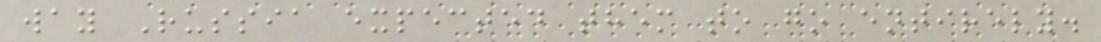way Russia expected them to go entirely.
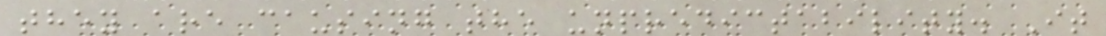they are causing the unpredictability. It
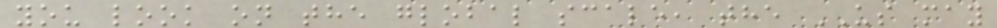you look on the global scale, the US may
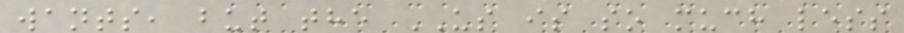wants, but the US is so much less
